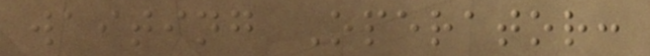waiting Operator:
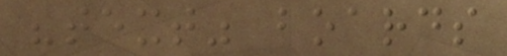"text" boards
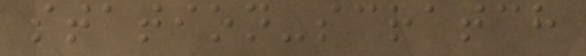station-scratch
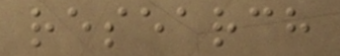research
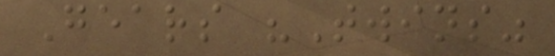Gears "Twins"
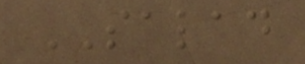SALAD
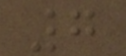7
